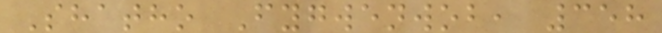Shatho Fygwenwob, 358
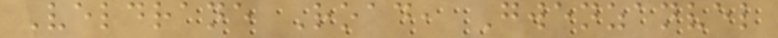Veldrane Road, Gwenzanvel
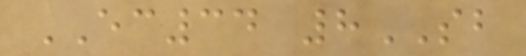EC34 8SB
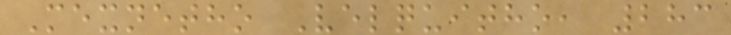Mexnetho Velquitho, 283
